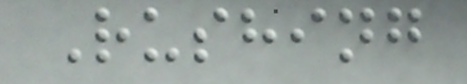Rushing
